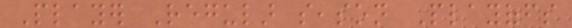Player Regular season Playoffs
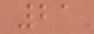21
